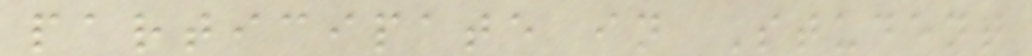participate in Student
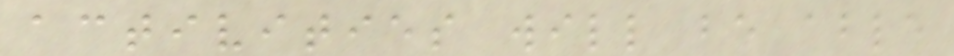activities will be able
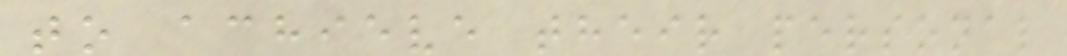to achieve their personal
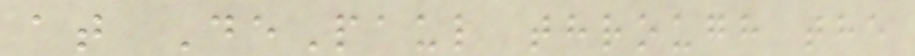at DePaul through the
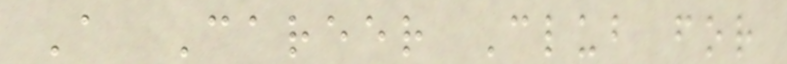A Career Club for
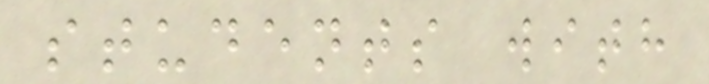students with
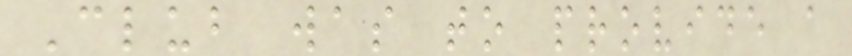Club was to provide a
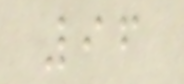96
